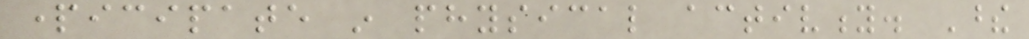participate in physical activity. These
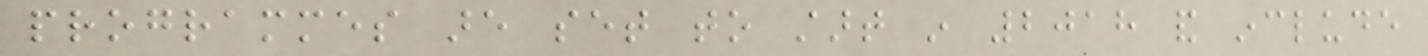programmes are set to start in 2018 and include
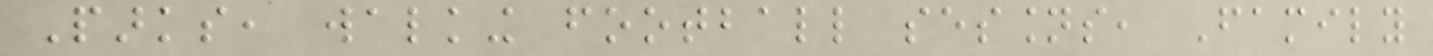Parks, walking football sessions, Family
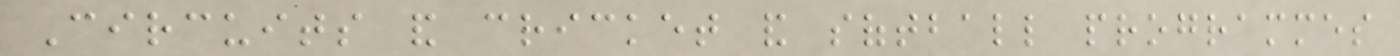Circuits and cricket and softball programmes
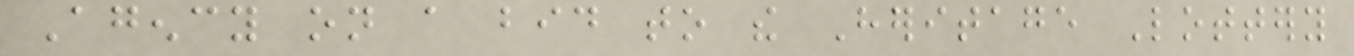Agency on a bid to the Heritage Lottery
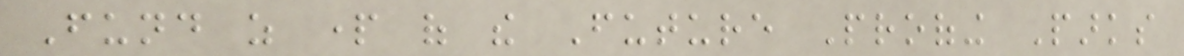Fund as part of the Future Proofing Parks
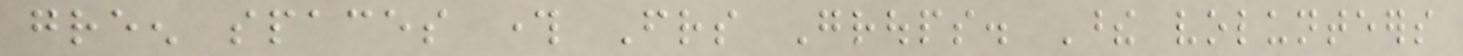green spaces through Friends Groups. These volunteers
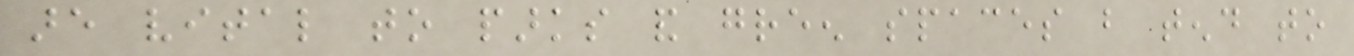are vital to parks and green spaces but tend to
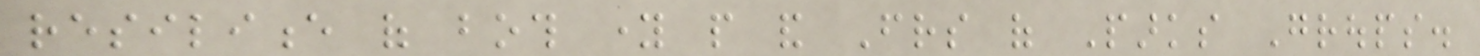resilience of both young people and Friends of Parks Groups.
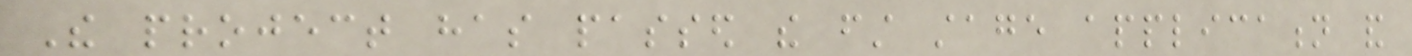The project has passed the first stage application and
